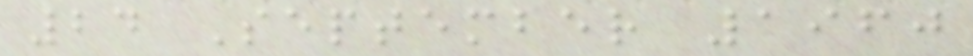24 September 1960
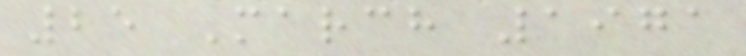25 March 1971
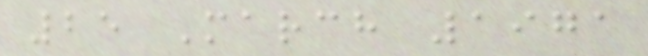25 March 1971
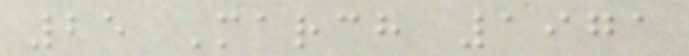25 March 1971
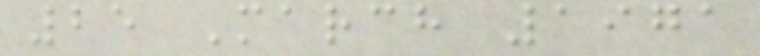25 March 1971
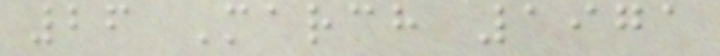26 March 1971
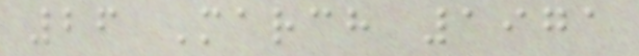26 March 1971
